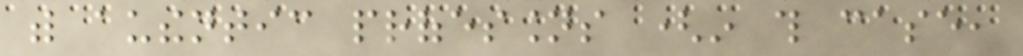with authentic professions (in this case,
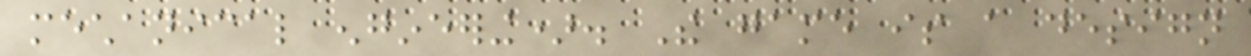mechanical engineering). The game is a design
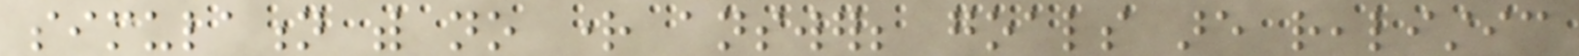simulation with no right answer; goals are realistic
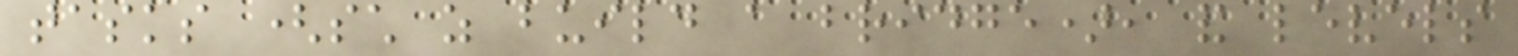tasks (such as build a bridge), and levels
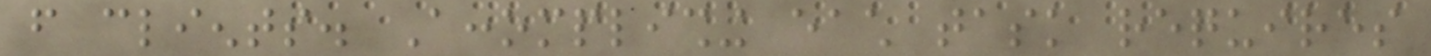from clients. Accomplishing each task requires
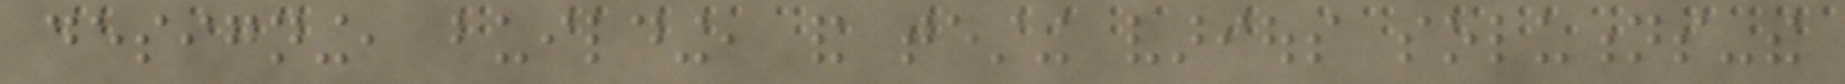designing, building, and testing various solutions-the
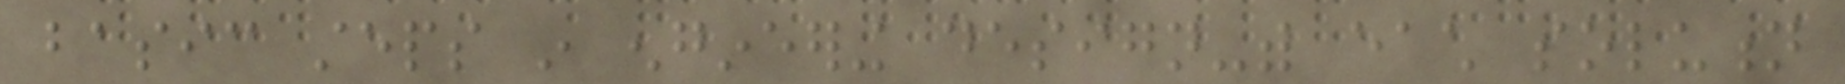basic steps in engineering design-with each solution
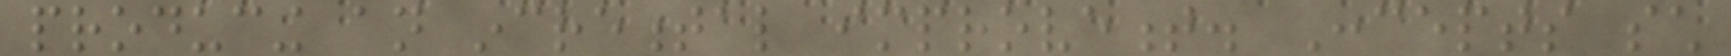producing an incremental improvement. Concepts such
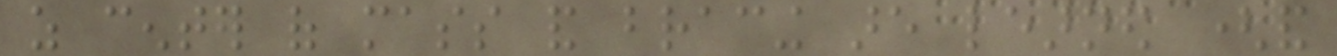as center of mass and bracing are learned (and
